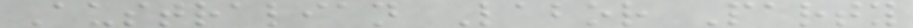Australian Labor Party
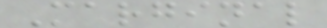Marginal
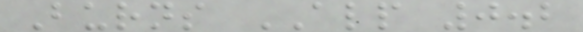Burns ALP 0.2
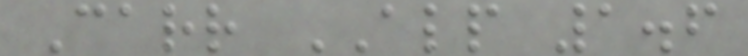Carr ALP 1.6
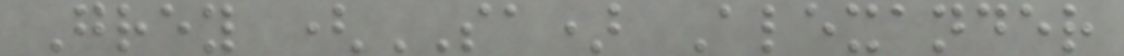Grey (SA) Alexander
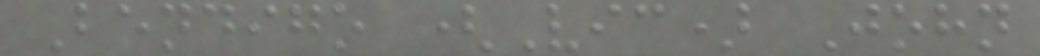Bendigo (Vic) John
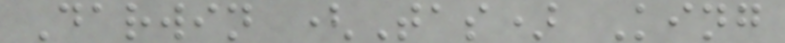Darwin (Tas) King
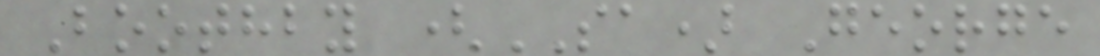Boothby (SA) George
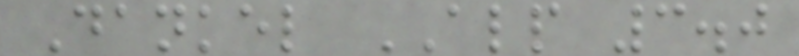Dankel ALP 3.0
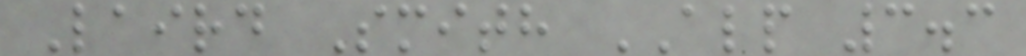Laird Smith ALP 3.3
